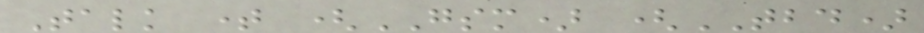Talk time (GSM) (TBD)
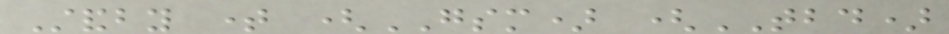Standby time (GSM) (TBD)
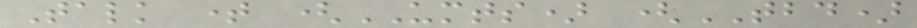Talk time (UMTS) (TBD)
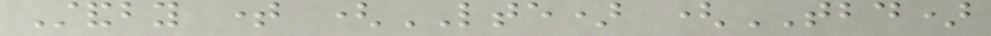Standby time (LTE) (TBD)
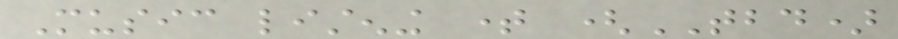Music listening time (TBD)
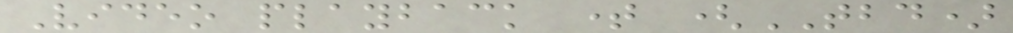Video playback time (TBD)
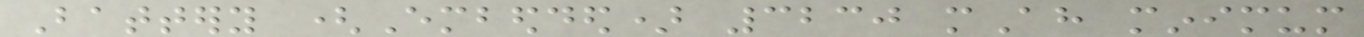Battery (Embedded) 3230 mAh minimum
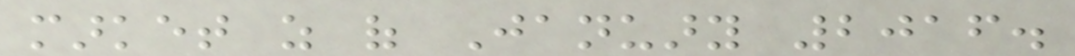market as of January 2016.
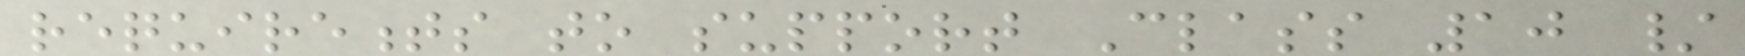requirements to support Class 10 /
